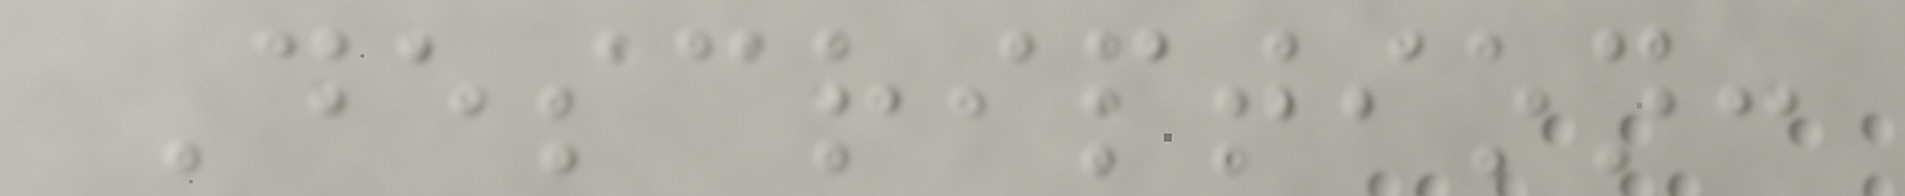Description:
